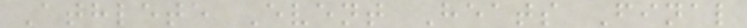Athlete Event Heats Final
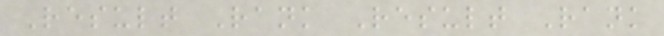Result Rank Result Rank
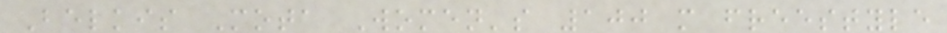Belkis Mota Women's 100 m freestyle
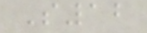S12
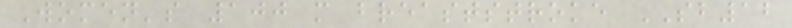Women's 100 m breaststroke SB12
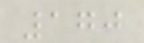170
